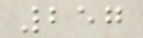257
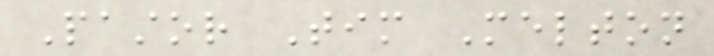Pastor Tim Melton
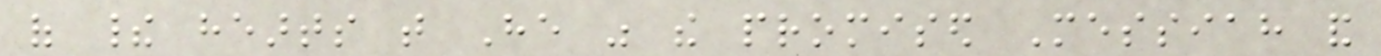of their hearts that He was the promised Messiah and
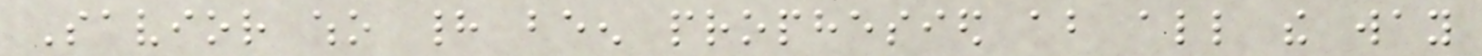Savior who had been prophesied about all the way
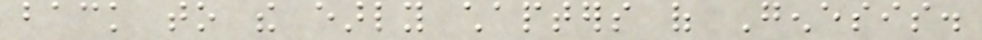back to the early chapters of Genesis.
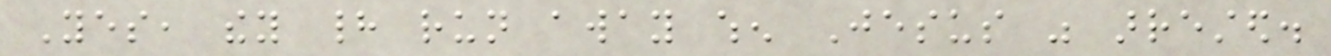Yes, they had run away when Jesus was arrested.
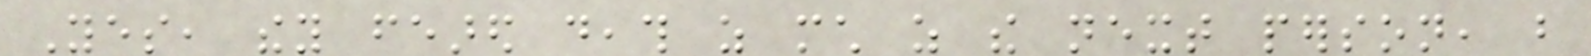Yes, they feared death as much as the next person, but
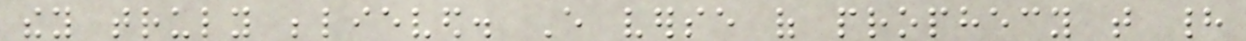they truly believed. Every verse of prophecy that had
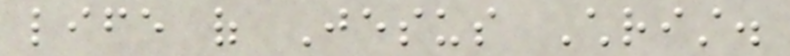life of Jesus Christ.
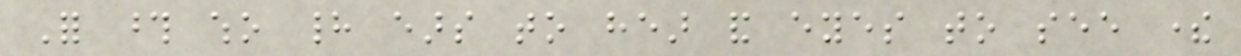For those who had ears to hear and eyes to see there
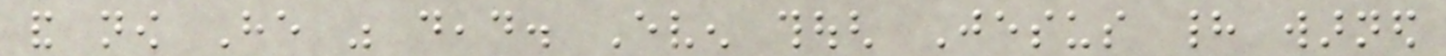and now He was dead. Even though Jesus had warned
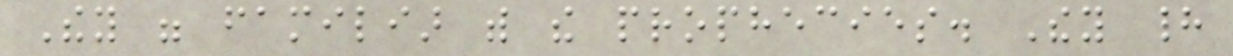They were familiar with the prophecies. They had
